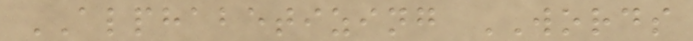ALPHABETIZING WORDS
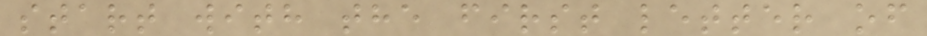start with the first letter of
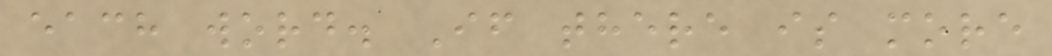each word. If there is more
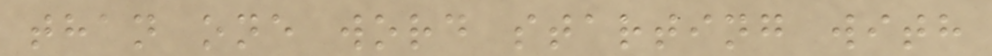than one word starting with
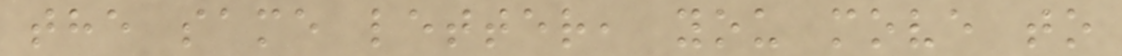the same letter, you move to
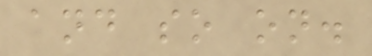and so on.
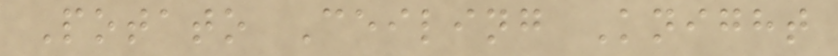Potato Ceiling Knight
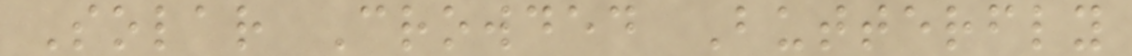Solar Crowded Butterfly
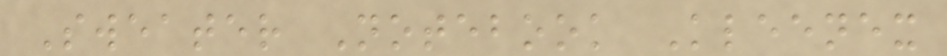Sweater Notebook Kleenex
